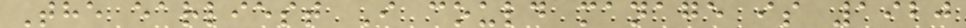The earliest I could manage is 1920
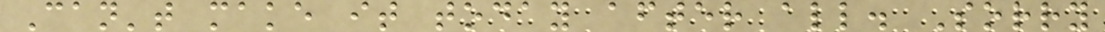Can't make it today after all. Sorry
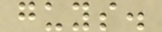guys.
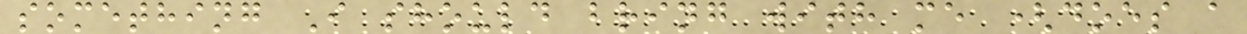something I should bring with me (does a
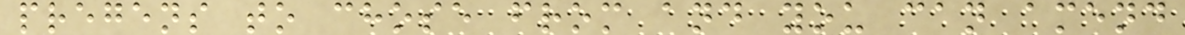pregens to chose from and you can amend
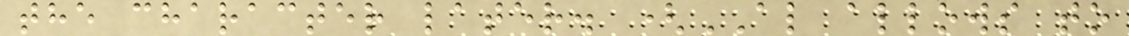the character later. (AL allows to
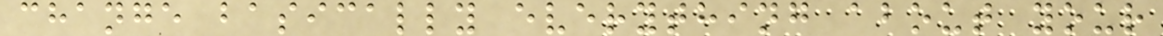change basically everything about your
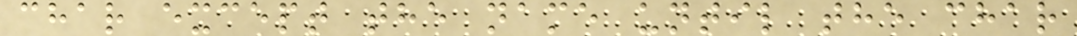char except the name until the char
